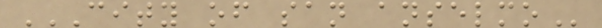CITY OF SAN ANSELMO
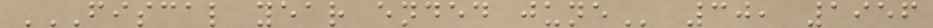FISCAL YEAR ENDED JUNE 30, 1956
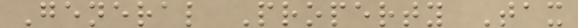General Property Tax
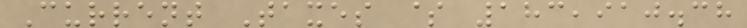Current Taxes $ 183,910.38
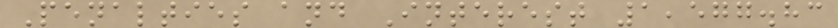Penalties and Interest 1,577.83
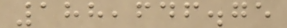188,646.75
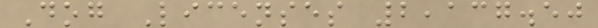Dog Licenses 2,137.50
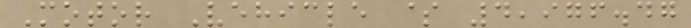Motor Vehicle $ 4,976.47
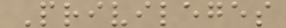Privileges
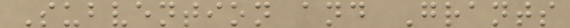Subvention and Grants
